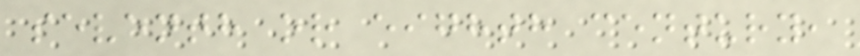seventh or eighth century,
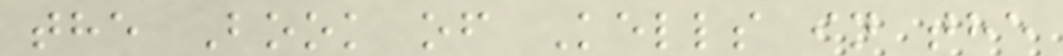the Book of Kells in the
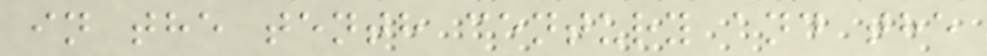in the tenth century and the
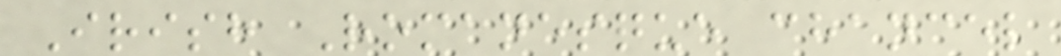Irish Romanesque chancel
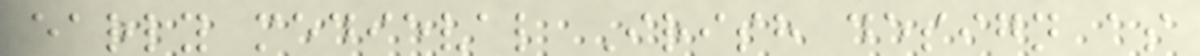early medieval Irish design as
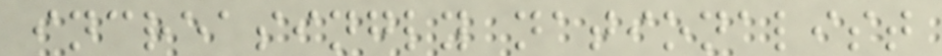increasingly nationalist
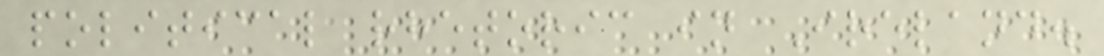political rhetoric in Ireland.
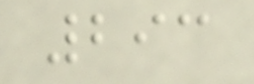293
